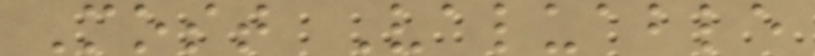Most Valuable
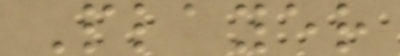Player
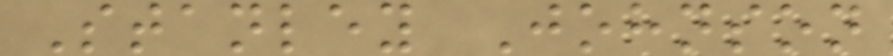Stanley Johnson
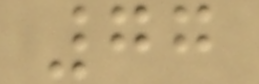77
